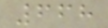668
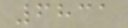6831
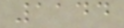1144
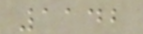1142
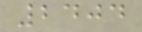2404
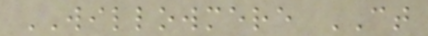WILLOWMERE CT
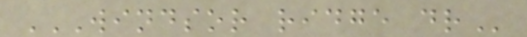WINDSOR RIDGE DR
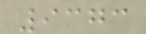9373
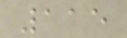115
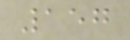157
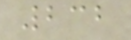232
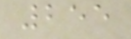255
